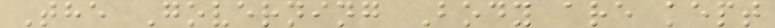The Governing Body are kept
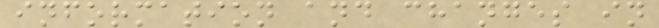information and changes in
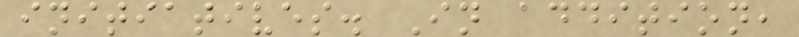initiatives. In addition,
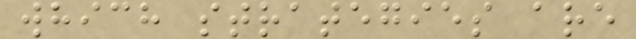which strategies are
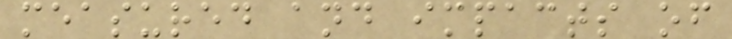measured and impacts of
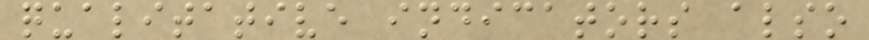qualitative indicators also
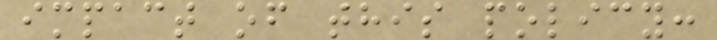impact of this policy:
